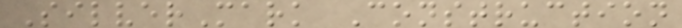SilverMark Construction
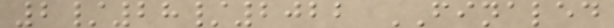2/28/2022 FINALED
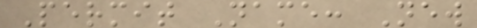Permit Name: New
